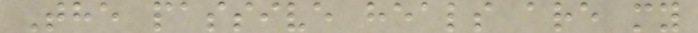The passive heals are my
